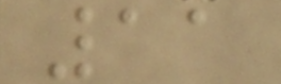11
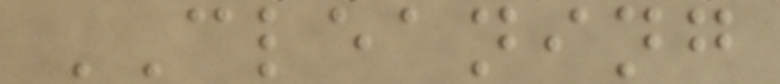CLEANING
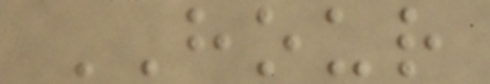HOUR
